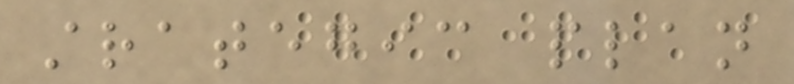strategic plan
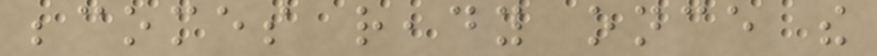becomes ready once the
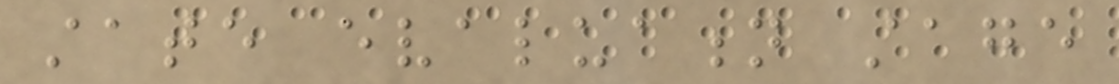state evaluation stage
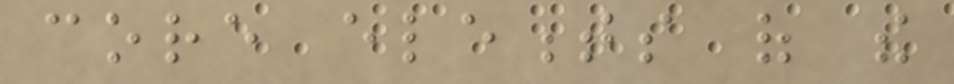core elements of the
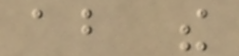about the
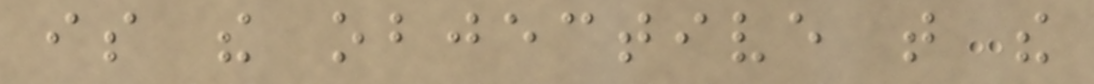is the objective that the
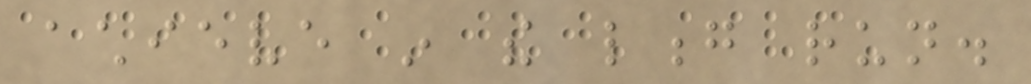achieve in the long run.
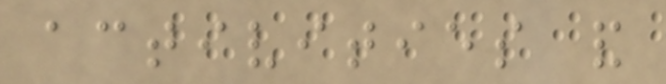activities and
